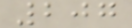207
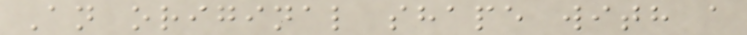An original shape with a
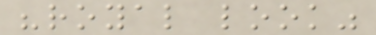"royal look"
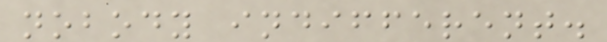nobody indifferent.
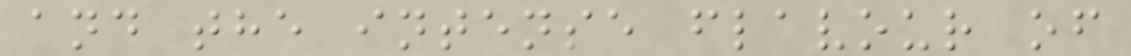and the intense flavour of
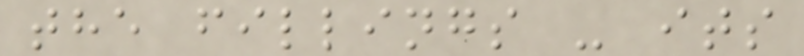the fillings - its
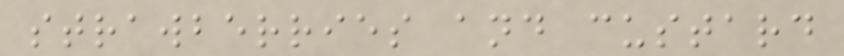strawberries and custard
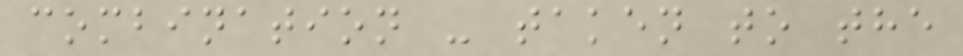combination - taken to the
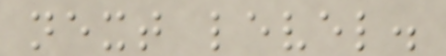next level.
